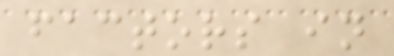factors in
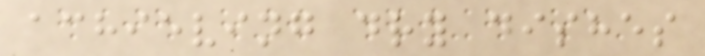achieving dry dishes
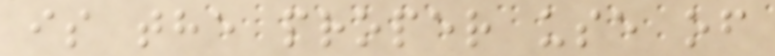is the proper use of
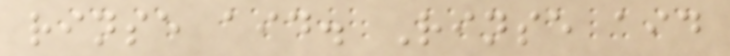rinse aid. Rinse aid
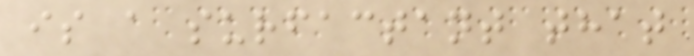is a surfactant that
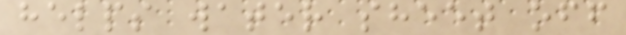helps water sheet off
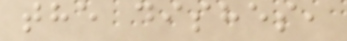the dishes,
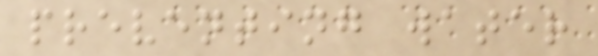preventing water
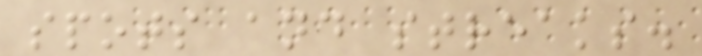spots and streaks.
